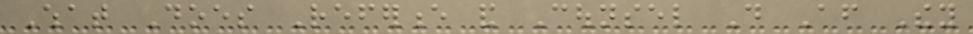What Does Reference and Counsel Do After They
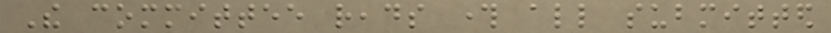The committee reads through all submitted
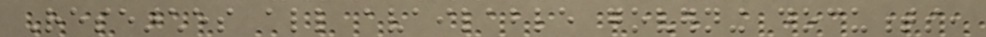Researches all available governing documents,
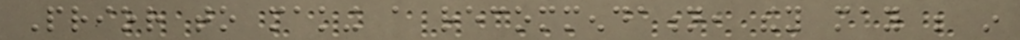Prior to making a recommendation, they may be in
